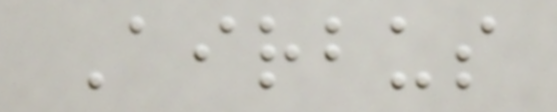Airbus
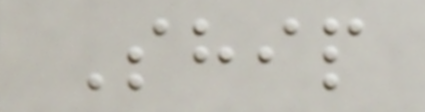Ship
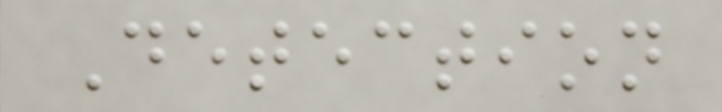Detection
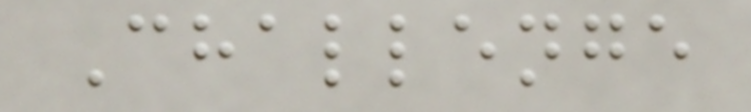Challenge
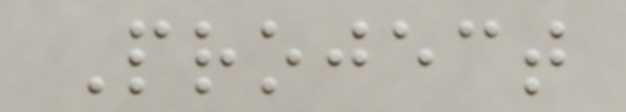Project
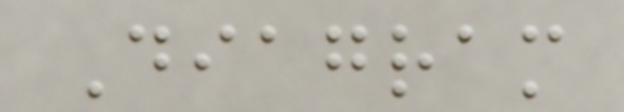Diagram
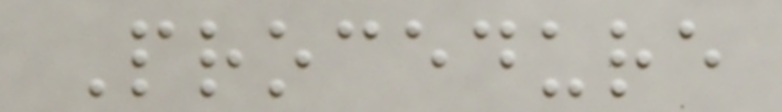Procedure
